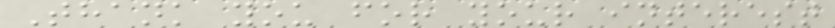Thank you for your interest
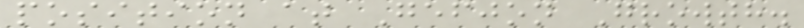position at Gefjon Growth.
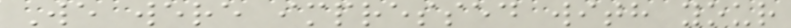We were impressed with your
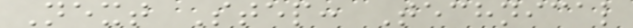Next Step: Technical
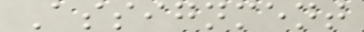Assignment
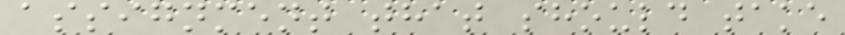assignment that should take
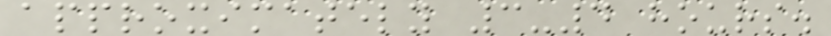approximately 3-4 hours.
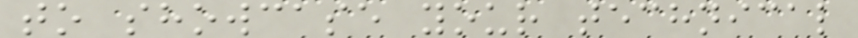to showcase your technical
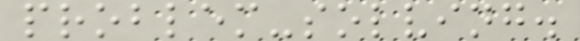problem-solving.
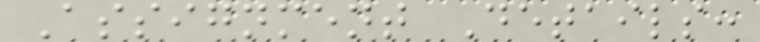Assignment Details:
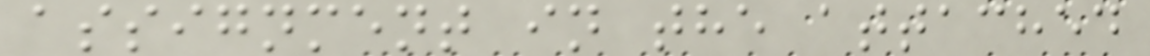assignment in the attached
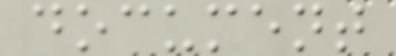document
